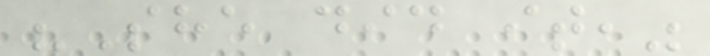"She did it,"
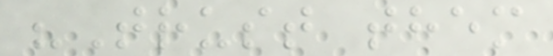"Trust them
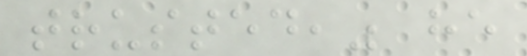trusted," he
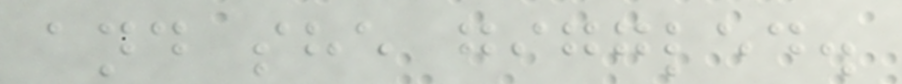and she giggled.
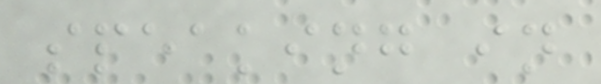speaking in
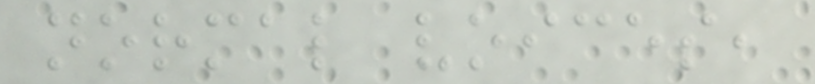normal voices,
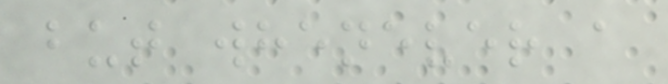but whenever a
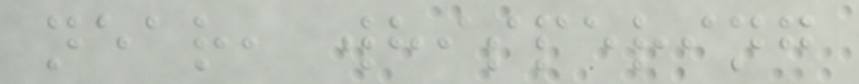near, whispering
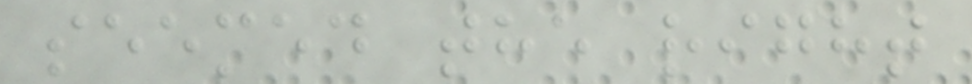seemed the right
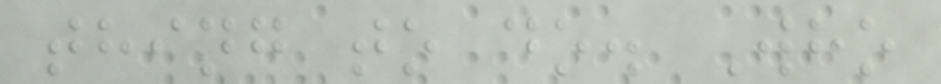thing to do. Who
